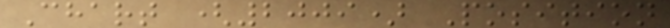Chart (2009) Position
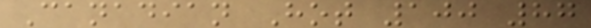Canadian Hot 100 87
